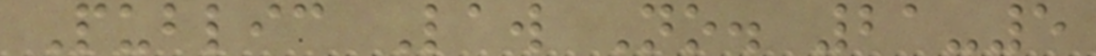Public Law No. 21-5
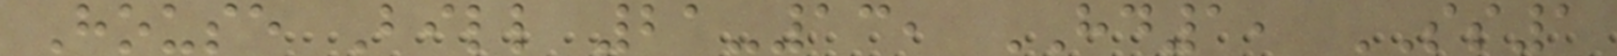House Bill 21-13, HD1, SS1
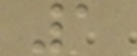1
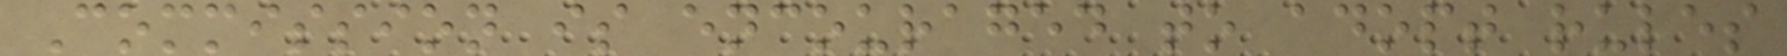Commission is encouraged to adopt rules
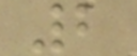2
